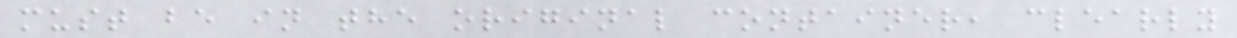must be in the original container, clearly
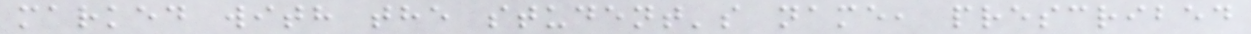marked with the student's name, prescribed
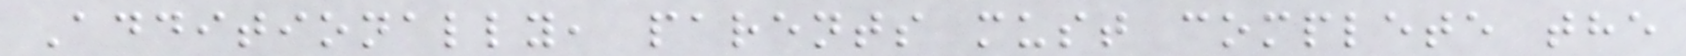Additionally, parents must complete the
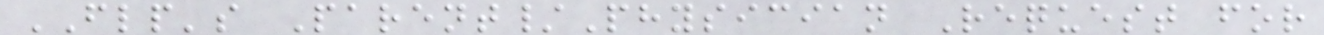FLP's Parent/Physician Request for
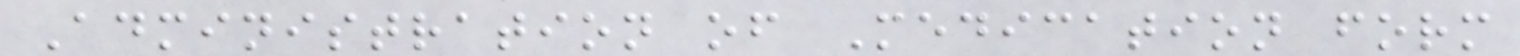Administration of Medication form
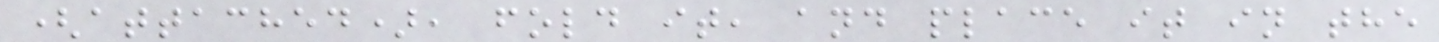(attached), fold it, and place it in the
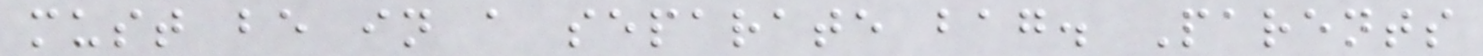must be in a separate bag. Parents
